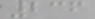236
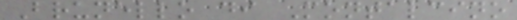Brunello di Montalcino
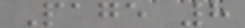Page 8
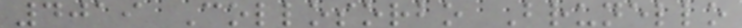4019 Collosorbo Brunello
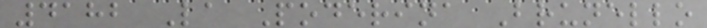4182 La Poderina Brunello
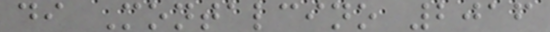di Montalcino 2016
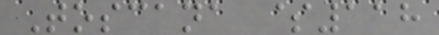Toscana $118
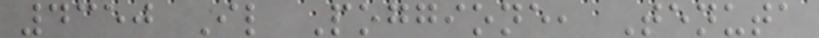4350 Il Poggione, Tenuta
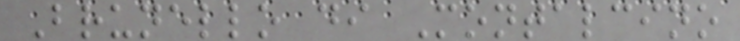Brunello di Montalcino
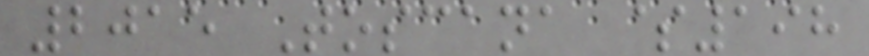2015 Toscana $198
